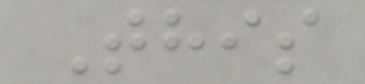This
